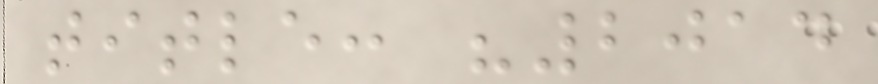title: "2014
